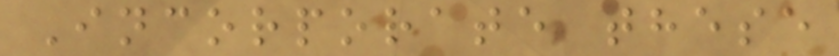Incorporate these
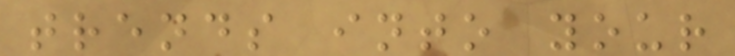trends into your
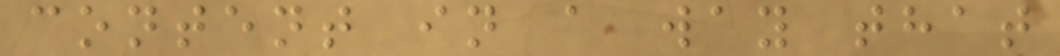content in a way that
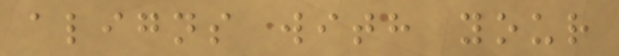aligns with your
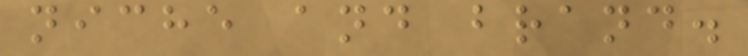niche and brand.
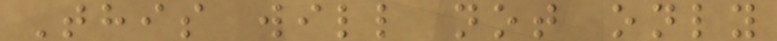This will not only
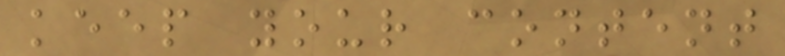keep your content
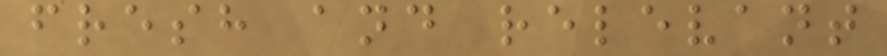fresh and relevant
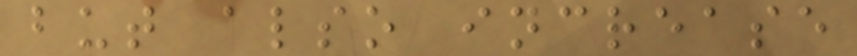but also increase
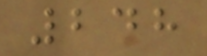248
